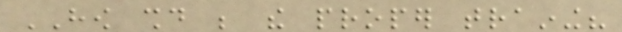HOW should be the proper training?
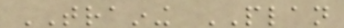TRAINING PLAN
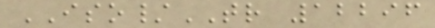ISO/TR 12296
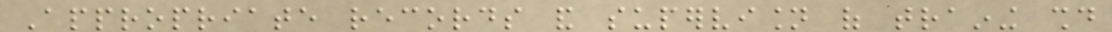Appropriate records and supervision of training should
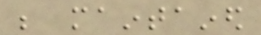be maintained
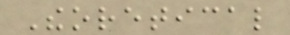Theoretical
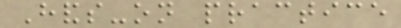Hands-on practice
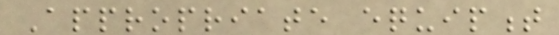Appropriate equipment
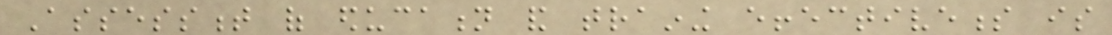Assessment of education and training effectiveness is
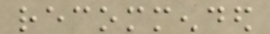recommended
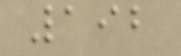192
